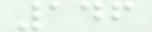146
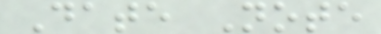Date Note
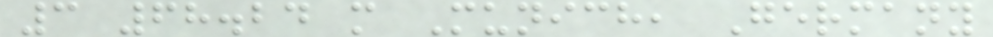3 68.24 m Munich, Germany
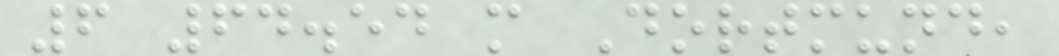6 64.54 m Dortmund,
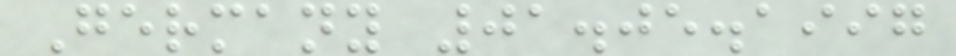Germany 01.05.1997
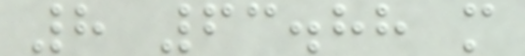8 63.88 m
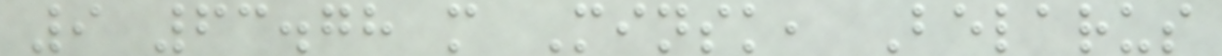9 63.78 m Minsk, Belarus
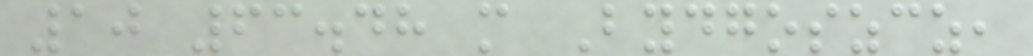10 63.48 m Bydgoszcz,
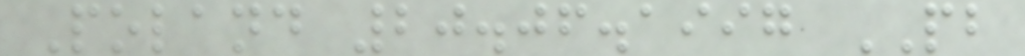Poland 20.06.1997 PB
